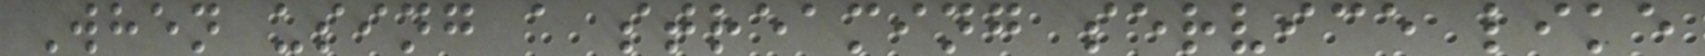When using a streaming service like
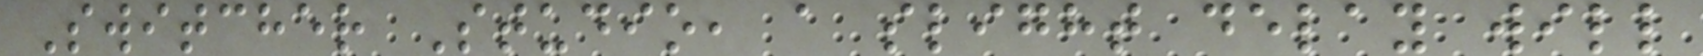Switcher Studio, a slight delay will
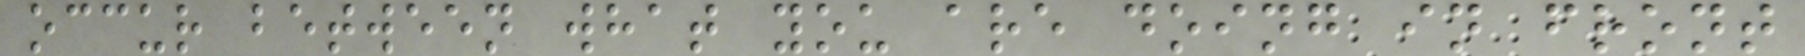occur between what you are doing in front
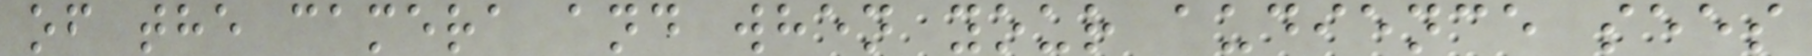of the camera and when your audience sees
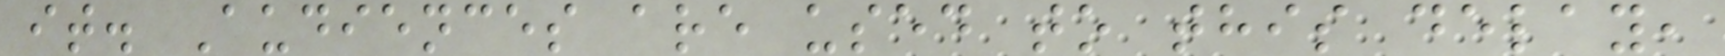it. Audiences are used to this delay,
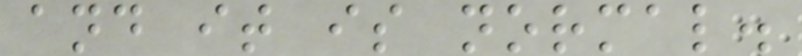and it is normal.
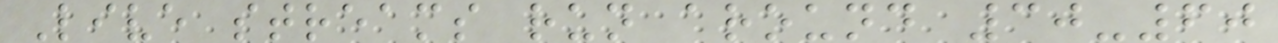Live streams run around 30-60
